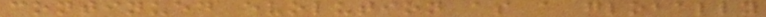continued evolution as a globally
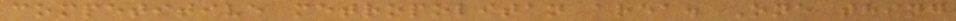competitive metropolitan area. One thing
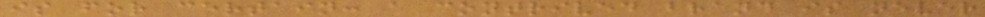is for certain: a contrived brand is never
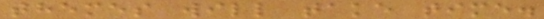themes will take time.
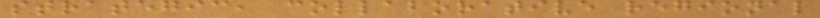strategic, collaborative regional
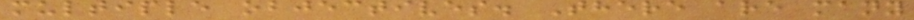multiple objectives. There are many
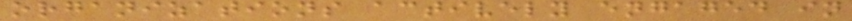organizations actively engaged in
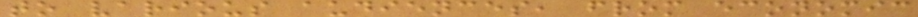to various audiences, from economic
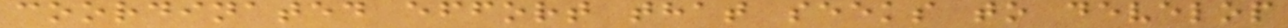coordinated effort that seeks to develop
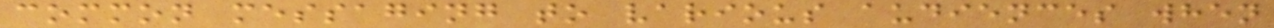common messaging to various audiences when
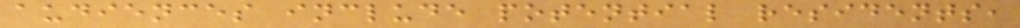audiences include potential residents,
